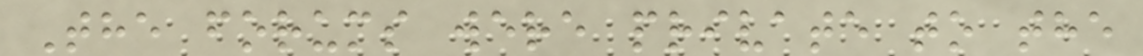The forums were private to the
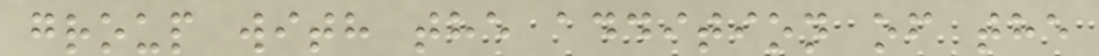group with the addition of the
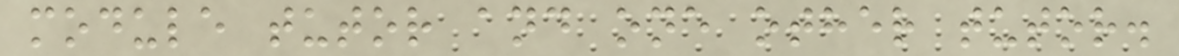module tutor and one other tutor.
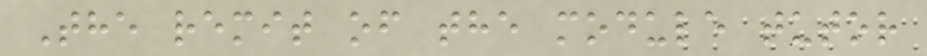The remit of the module tutor
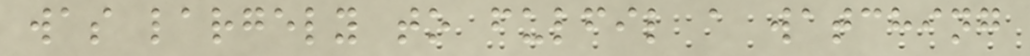was largely to fulfil a watching
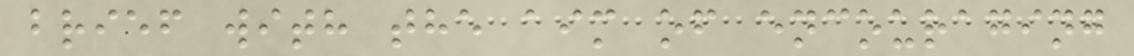brief with the aim of encouraging
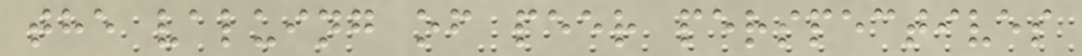the valuing of peer perspectives
